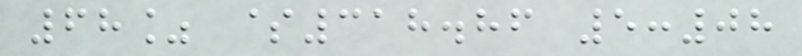68% $318.86 5:08
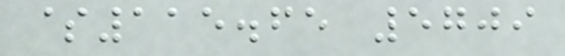$115.65 5709
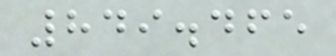849.465
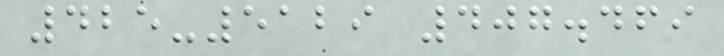425-5129 407.469
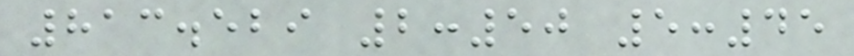813.529 2:50 5:45
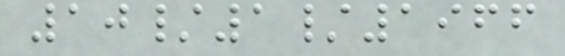10/1/1966
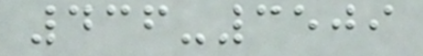436-3509
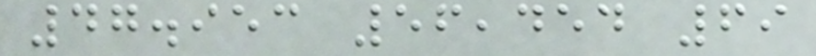47.953 56,454 69
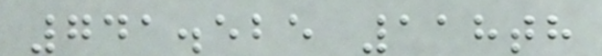741.525 118th
